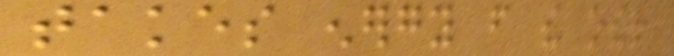takes energy from the other
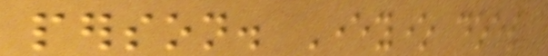person. Everyone does
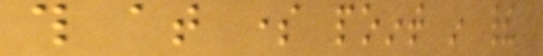this at some point in their
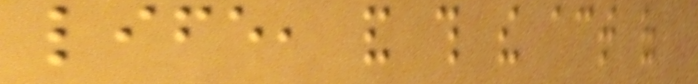life, and this the act of
